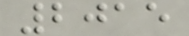2015
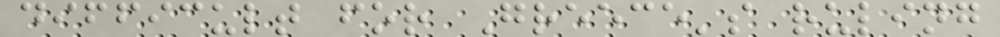difficult for Greece's ruling
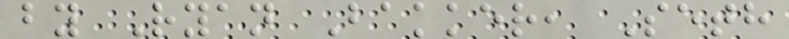by Ryan Bakker, Seth
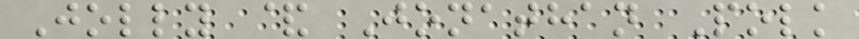Jolly & Jonathan Polk
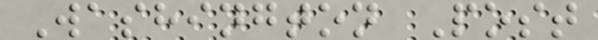Washington Post
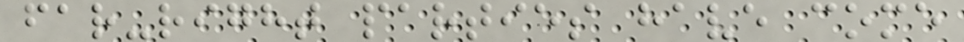far-right parties have come
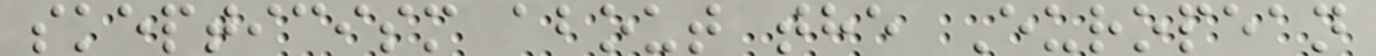skepticism about the European
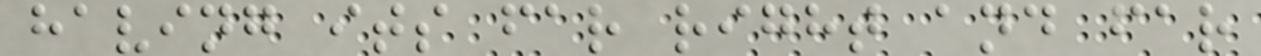having its far right and far
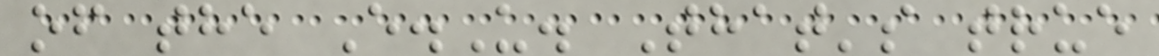of the E.U. That's true
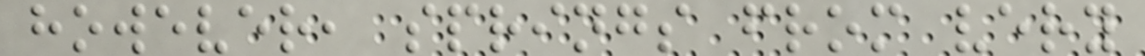however, springs from very
